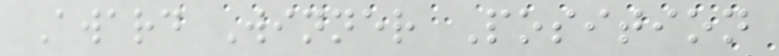Award Winner Position
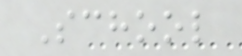School
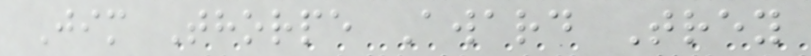Jim Thorpe Award Trey
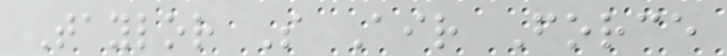Taylor S Air Force
